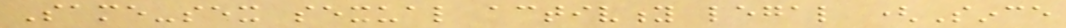Same-sex sexual activity legal (Since
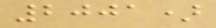2001)
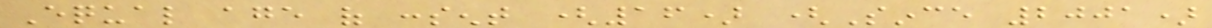Equal age of consent (16) (Since 2001)
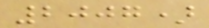2007)
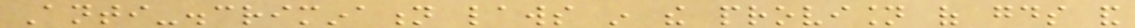Anti-discrimination laws in the provision of goods and
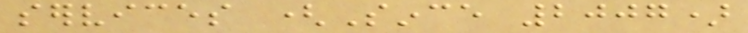services (Since 2007)
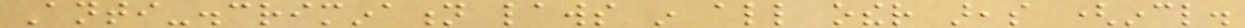Anti-discrimination laws in all other areas (incl.
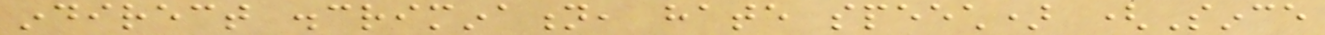indirect discrimination, hate speech) (Since
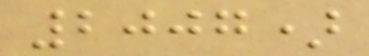2007)
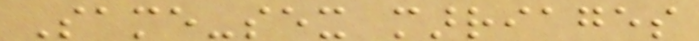Same-sex marriages
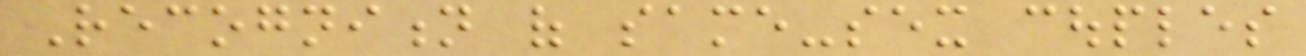Recognition of same-sex couples
